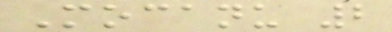Mocanu 2
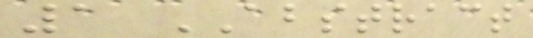1 ABSTRACT
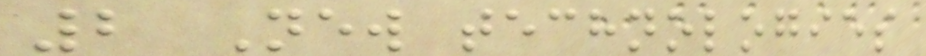2 New technologies
